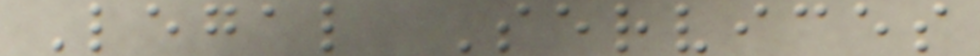Legal Services
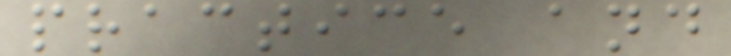practice and
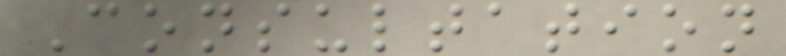Consultation
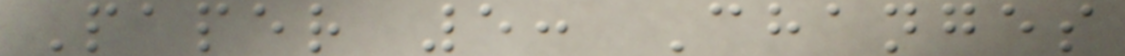Paper 5: Changes
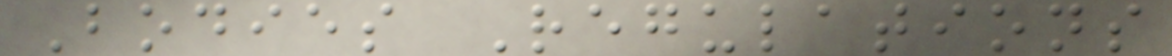Bodies Regulations
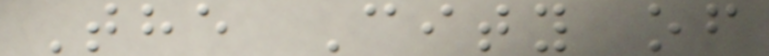The City of
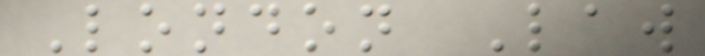London Law
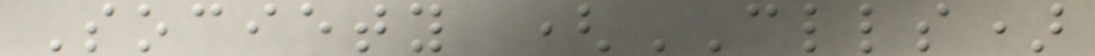Society (CLLS)
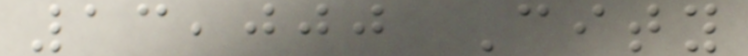13,000 City
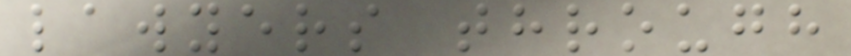lawyers through
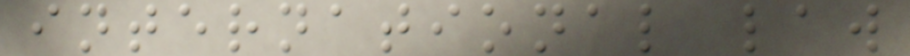international law
